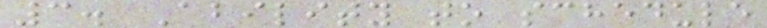3. Ability to schedule
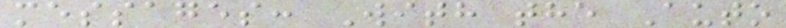messages: With the Auto
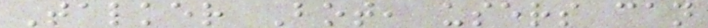Talker Bot, users can
